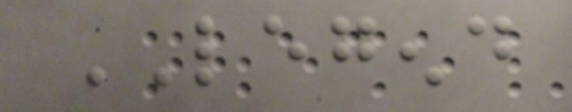LEGEND
